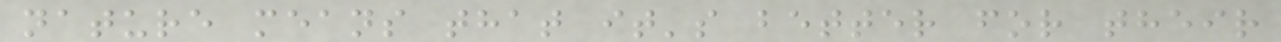nature means that it's better for their
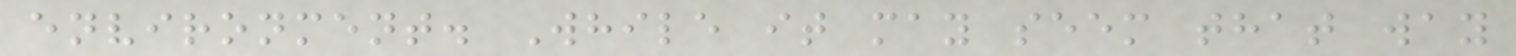environment. While it may seem that way
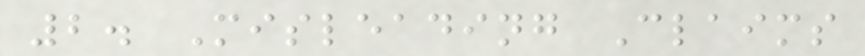2. Misleading Claims
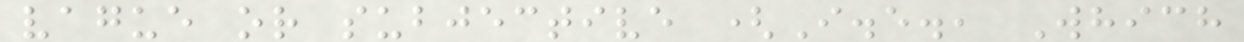vague or subjective (I.e., Which
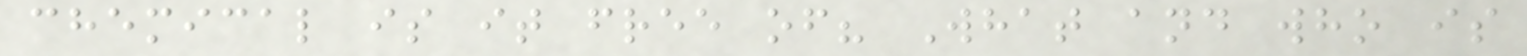chemical is it free of? What and who is
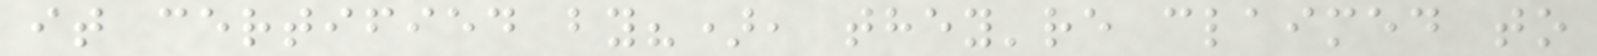it certified by?), they're claimed to
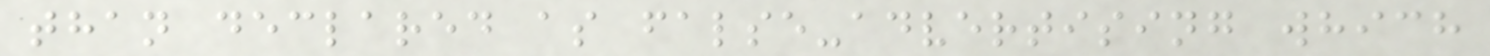than declared as false-advertising which
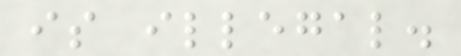is illegal.
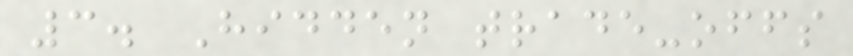3. Hidden trade-offs
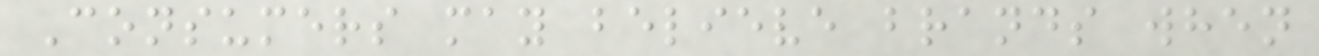Consumers may believe brands when
